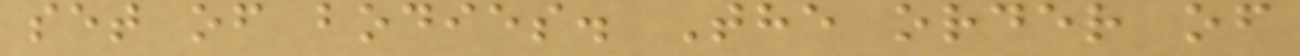set of bodies. The order of
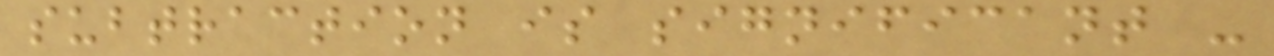subtraction is significant -
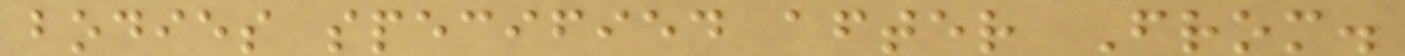bodies specified after From.
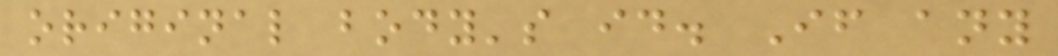original body's id. If any
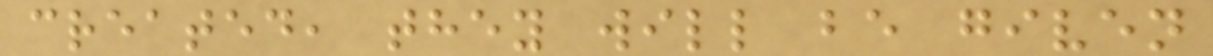created, they will be given
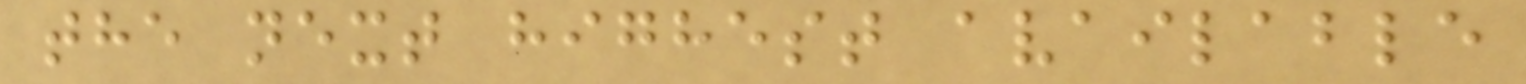the next highest available
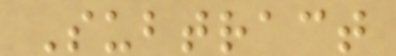Subtract
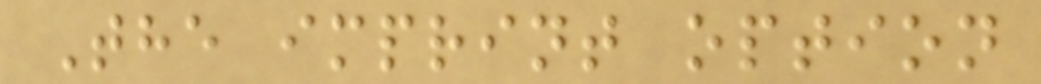The imprint option
